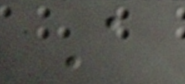A
